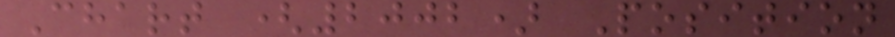Chart (2002) Position
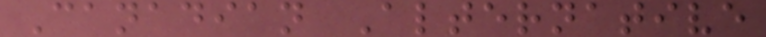Canadian Alternative
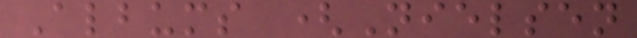Albums (Nielsen
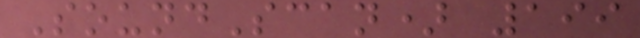SoundScan) 199
